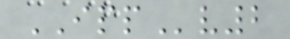IPPv2
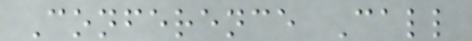Conference Call
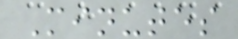Minutes
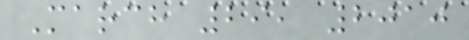March 29, 2010
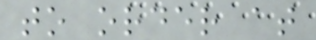to order at
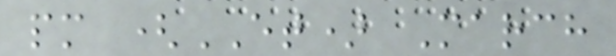pm (ET) March
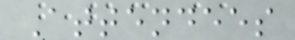Attendees
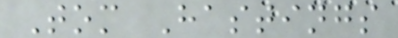Tom Hastings
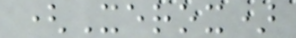(Xerox)
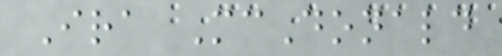Ira McDonald
